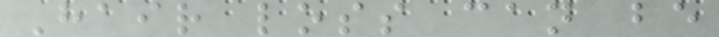Hair loss can be
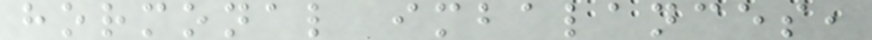hormonal imbalances,
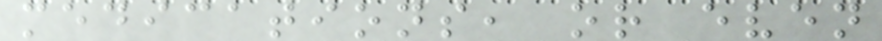medications, or even
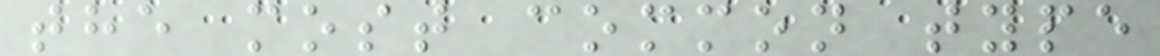the most common type
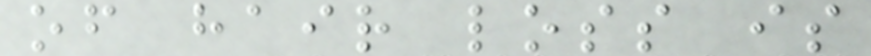of hair loss is
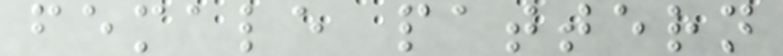female pattern
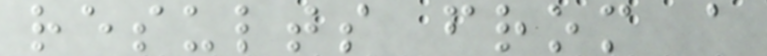results from a
